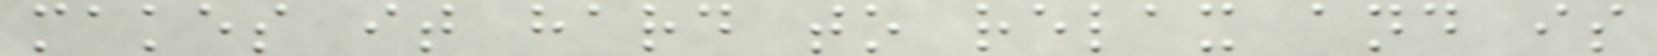makes it hard to relax and is
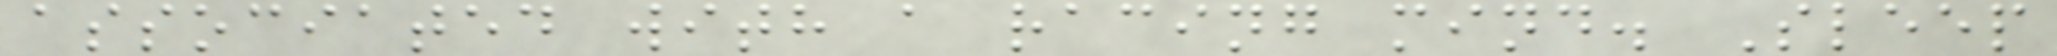associated with a racing mind. Sleep
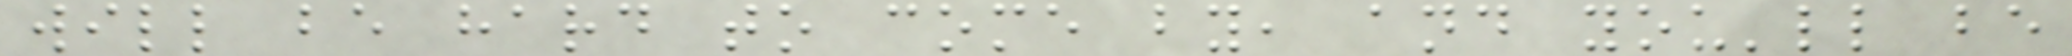will be hard to come by, and you'll be
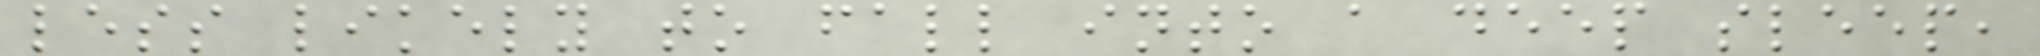less likely to fall into a deep sleep,
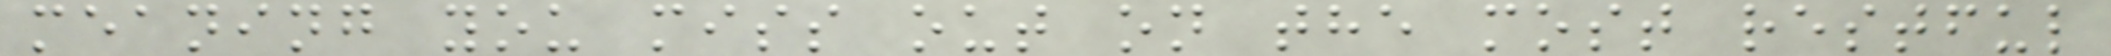meaning you miss out on the most restful
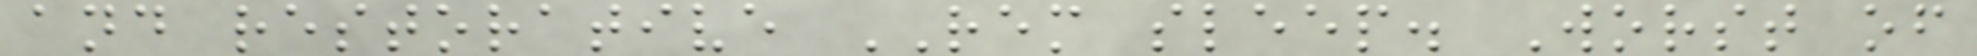and restorative REM sleep. Worst of
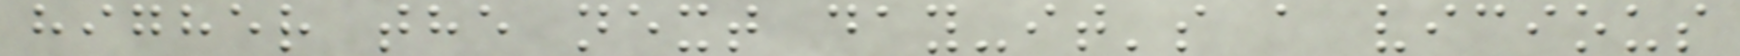higher the next day-it's a vicious
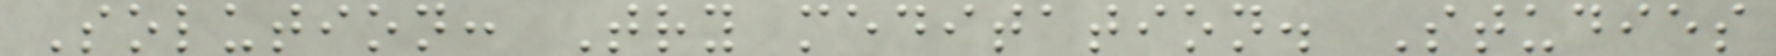Solution: Try meditation. Studies
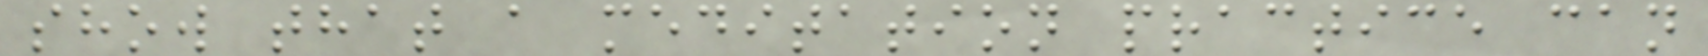show that a meditation practice can
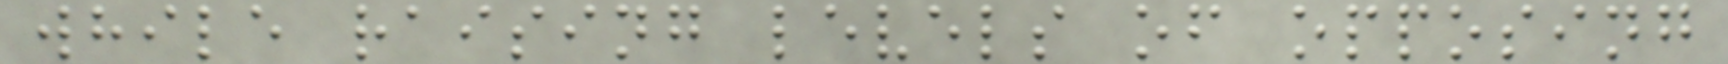while raising levels of opposing
